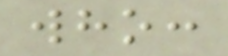who:
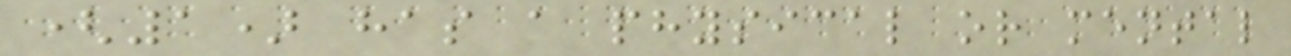(1) has a physical or mental
